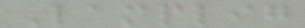Lamplig
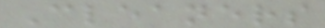Cleaners
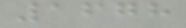1678
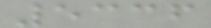5336
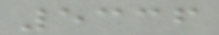5336
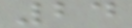24
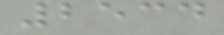2534
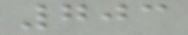703
